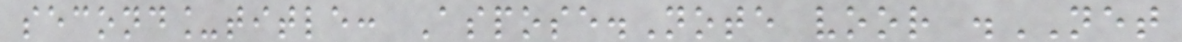second_title: Aspose.Note voor .NET
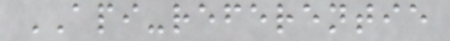API-referentie
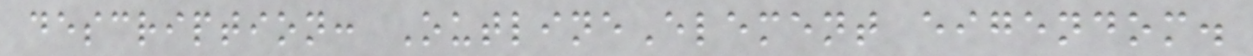description: OutlineElement eigendom.
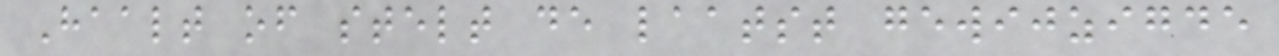Haalt of stelt de laatst gewijzigde
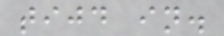tijd in.
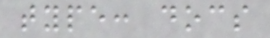type: docs
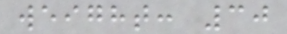weight: 30
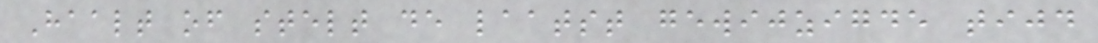Haalt of stelt de laatst gewijzigde tijd
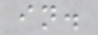in.
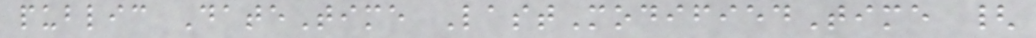public DateTime LastModifiedTime {
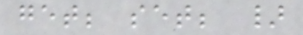get; set; }
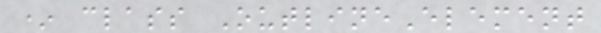* class OutlineElement
